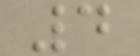4
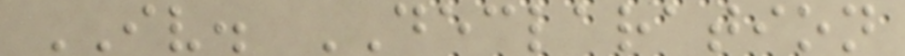IV. DECLARATION
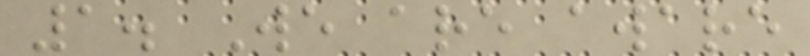1. We are aware
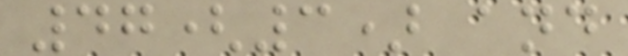47(3) and
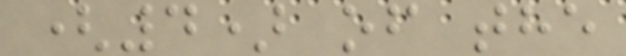(4) of the
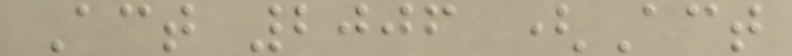Act 2006 (Act
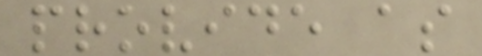provide as
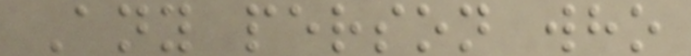Any person who
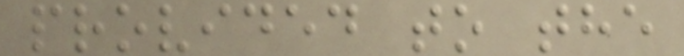provided to the
